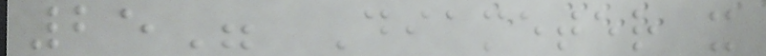25" Diameter x
